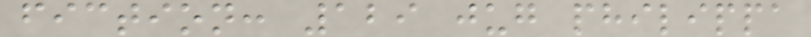fiction: 129 jug philippa
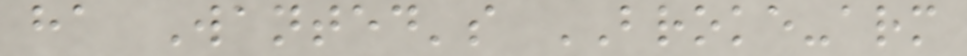ha Wanted's BROKE-arm
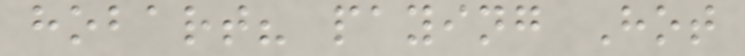hobart? paying Hot
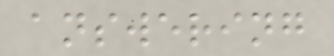answering
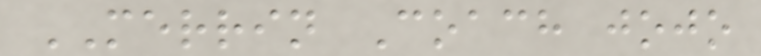MERRIN Coach jojo
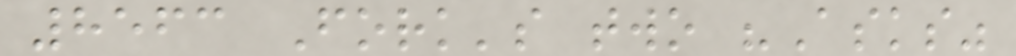8563 Fork's two "Asks"
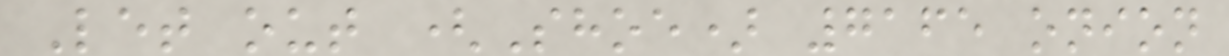Let out (Shoe) 7165 onion
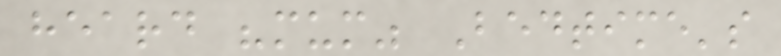heard "mum" Bedtime's
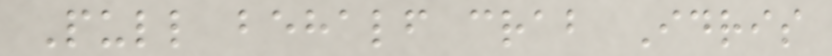Pull behalf crab Idris
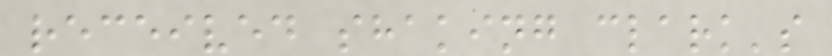received shaking clark's
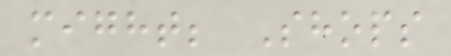might; Shops
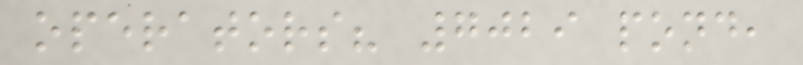operators? 7029 pond,
